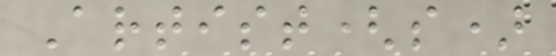Artist(s)
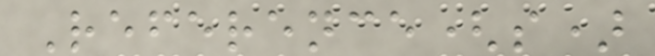Reference(s)
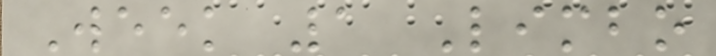Week 1 Limbo
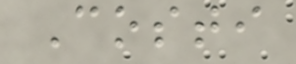Costi
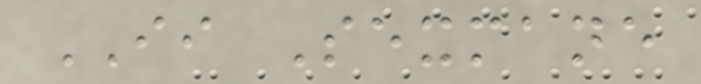II Sexmane
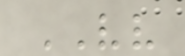VV
